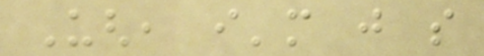Ugh, i'm just so
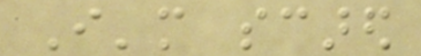I'm scared
